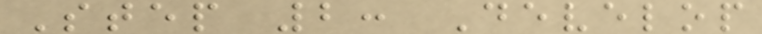Step 2: Develop
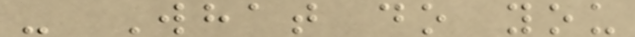- What do you
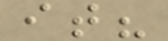it?
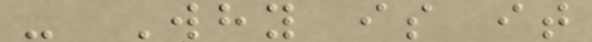- Why is it
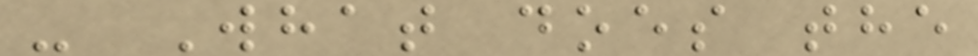- What does the
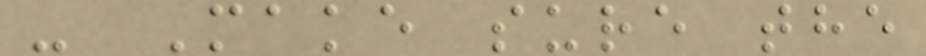- Make sure the
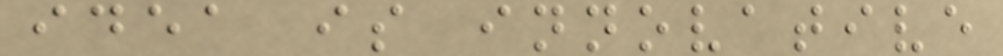idea is innovative
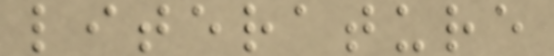literature
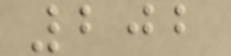202
